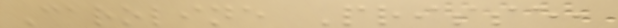Caroline Prisse,
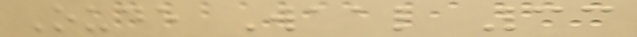Oude Waal 33
